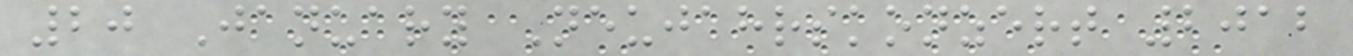20 January Neujahrskonzert 2012
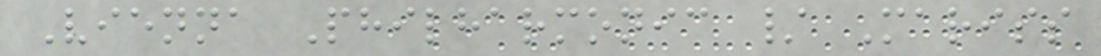Vienna Philharmonic / Mariss
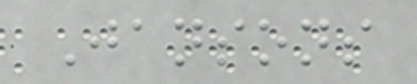Jansons
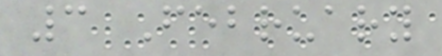3 February
